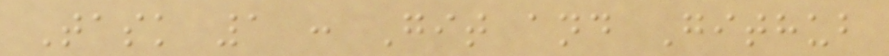Task 1 : Git and Github
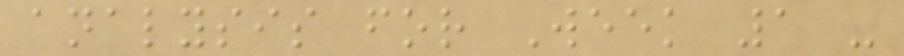analysis for Week 1 -
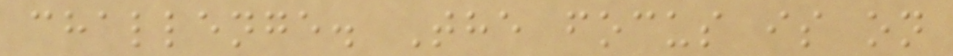challenge. The focus is on
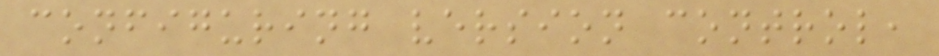configuring version control,
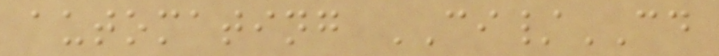automating CI/CD
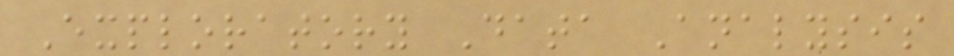Exploratory Data Analysis
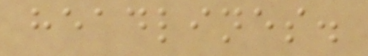headlines.
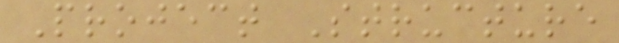Project Structure
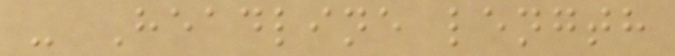- Headline length
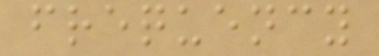frequency
